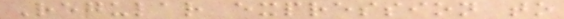Regular expression to
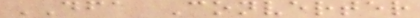DFA Converter
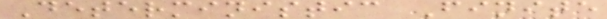Deterministic Finite
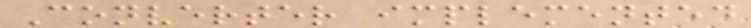Converter implemented
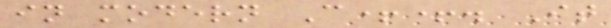in modern C++. It
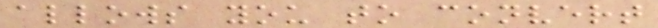allows you to convert
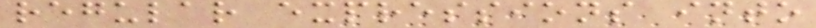regular expressions into
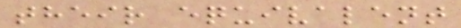their equivalent
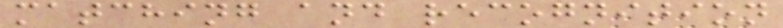matching and recognition
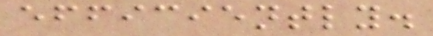efficiently.
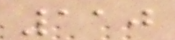110
